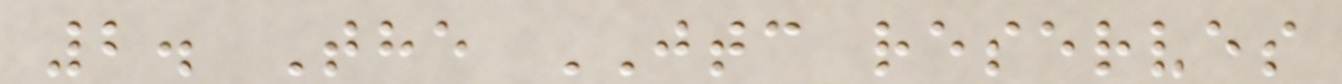2. The JTC reserves
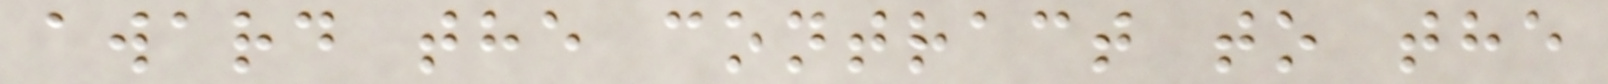award the contract to the
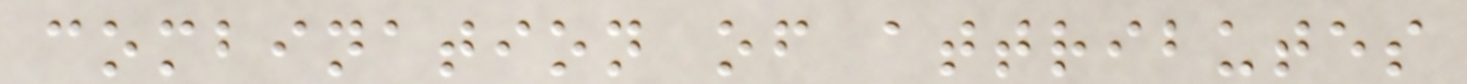combination of attributes
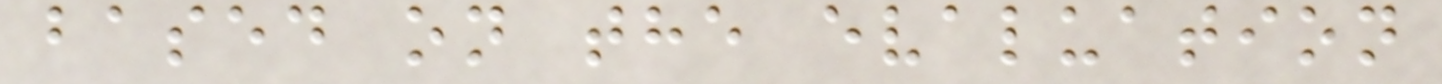based on the evaluation
